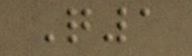Q1
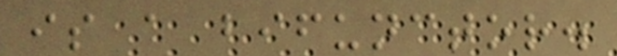is a bifunctor.
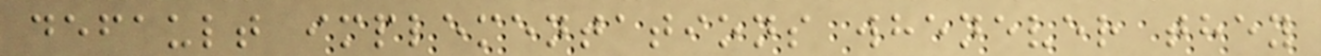default implementations whenever they
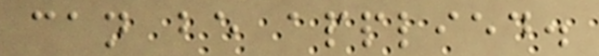can be applied.
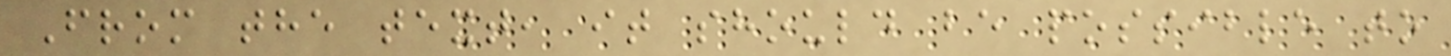From the text, it should be possible to
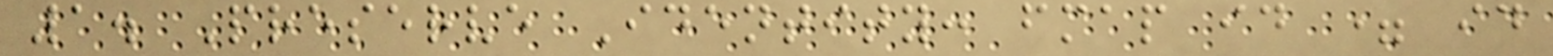1. Preserve Identity: fmap id = id
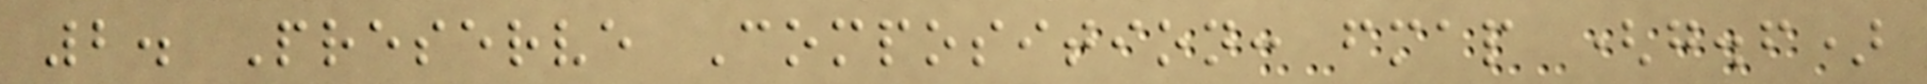2. Preserve Composition: fmap (g.f)
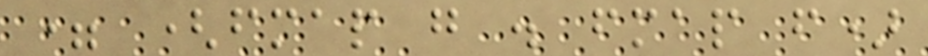= (fmap g . fmap f)
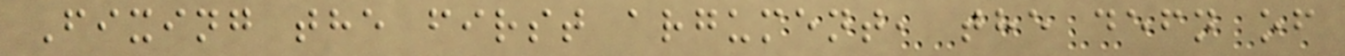Fixing the first argument, the defn of
